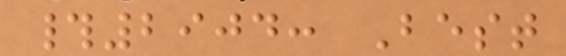#2904: Best
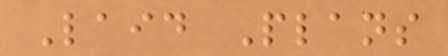Laid Plans
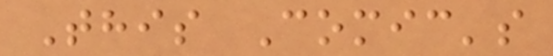This Comic's
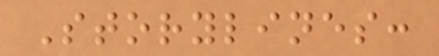Storylines:
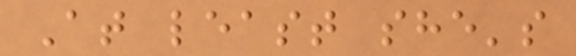At least she's
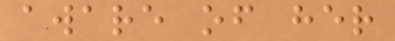aware of her
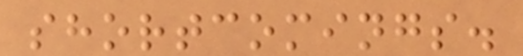shortcomings.
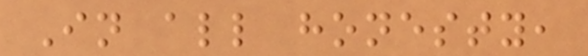In all honesty,
